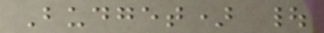Budget) |
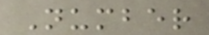Number
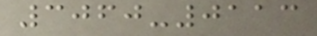3060-0113
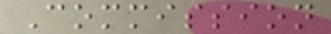Commission
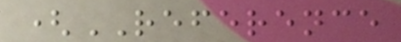(REFERENCE
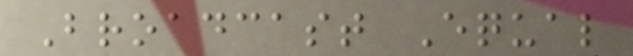Broadcast Equal
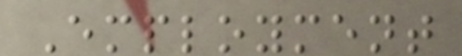Employment
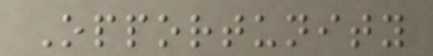Opportunity
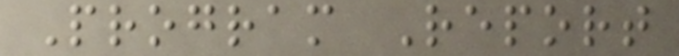Program Report
